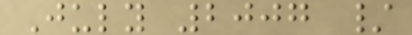July 2007 /
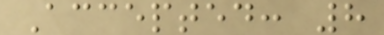Accepted: 8
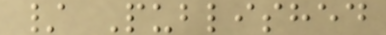/ Published
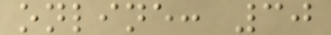online: 30
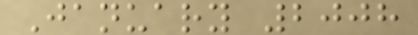January 2008
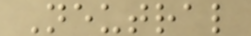Neutral
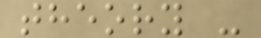theory -
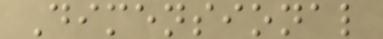Dimensional
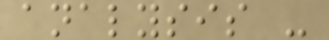analysis -
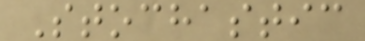Stochastic
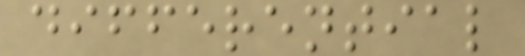differential
